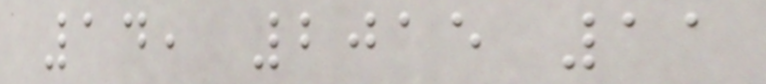14, 2015 11
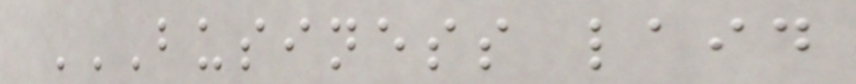BUSINESS LAID
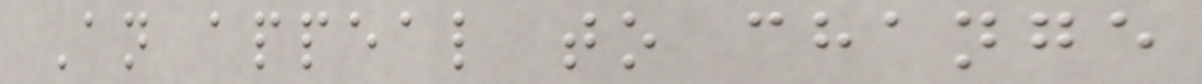An appeal to change
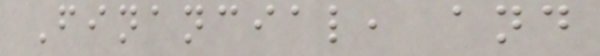Financial, and
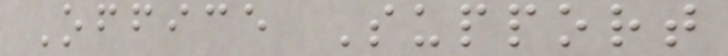Office Support
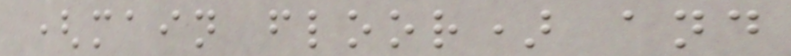(main floor) and
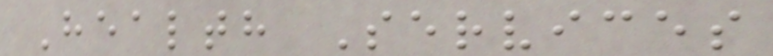Health Services
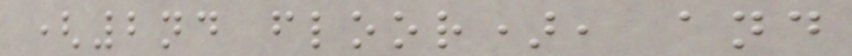(2nd floor), and
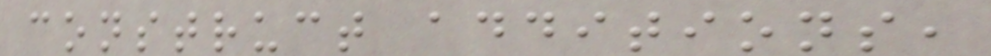construct additions,
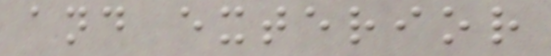and exterior
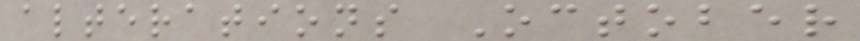alterations October
